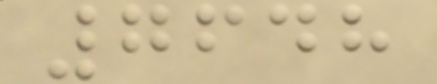7648
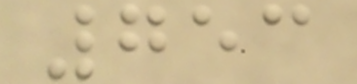753
